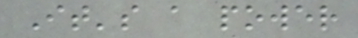It's a power
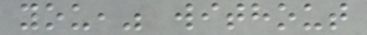you," without
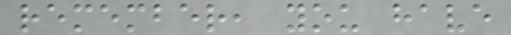remember, you have
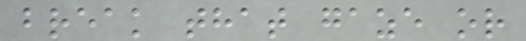break that gaze or
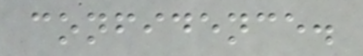confidence.
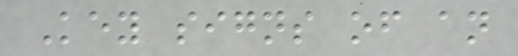Key signs of an
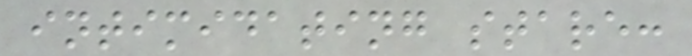intimidating stare:
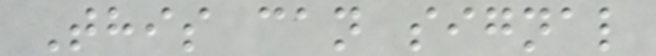This can signal
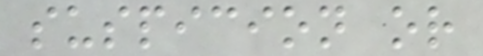suspicion or
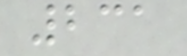231
